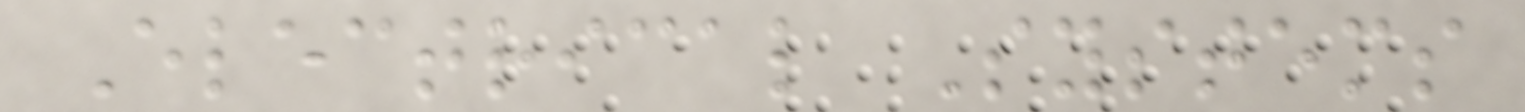Electrical Systems
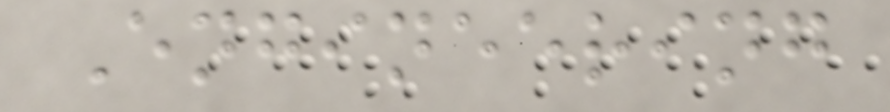Engineering
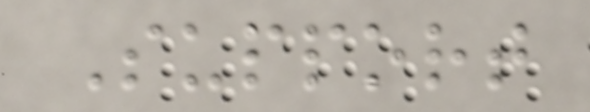Support
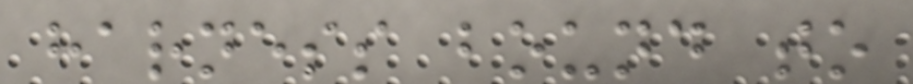harness bound to
